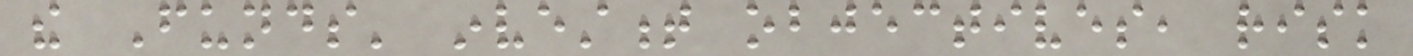the Funds' investment objectives, risk
